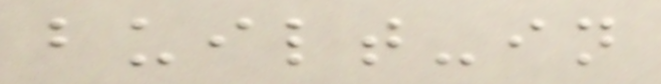built-in
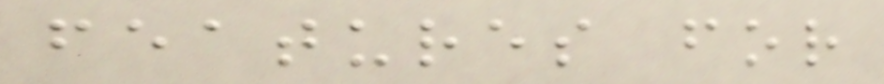features for
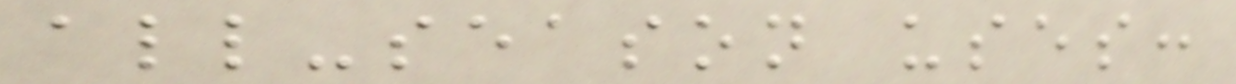all-season uses:
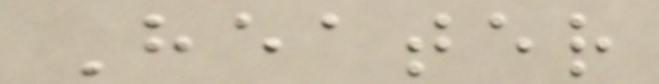Heater
